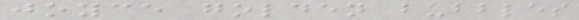joyce golden bubbles
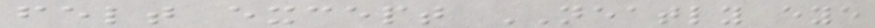felt except NEATLY eye
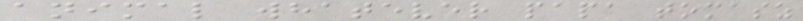animal whatever papa tomasz
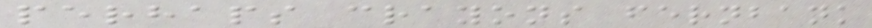perhaps crayons fernbank
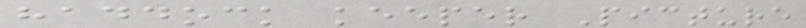haddock keeper Picture
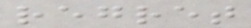regret
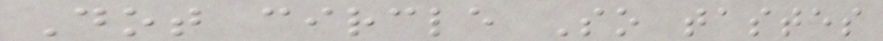Dot circle So tastes
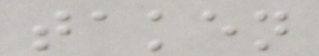taken
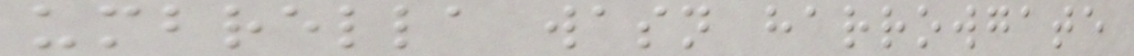umbrella wasn harrowgate
